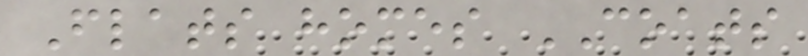Flats homes COATS
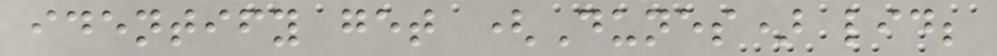identify get (Dunes) lid;
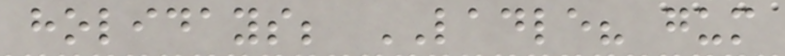holidays; LADLE? gum
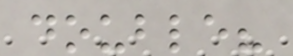double?
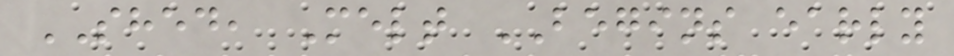SHED, Melt BEGINS early
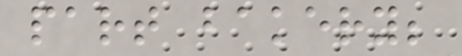part bakery;
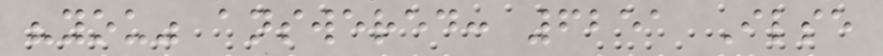"you" answered: 6251 Ilse
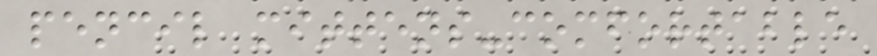pencil mittens-comfortable
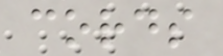cords
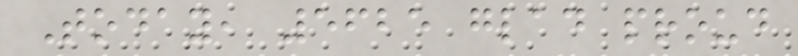Today, 5625 glad proud
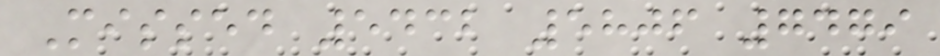Missed 5432 5806 7479
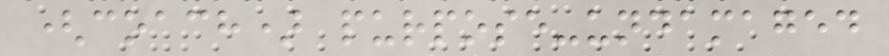(coach) purpose-undamaged
